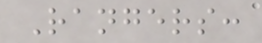Rangers:
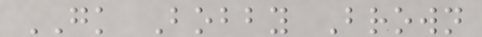GK Bobby Brown
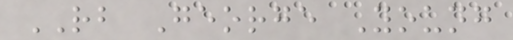RB George Young
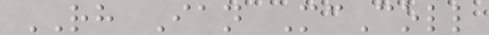RH Ian McColl
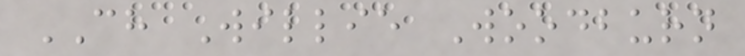CH Willie Woodburn
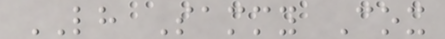LH Sammy Cox
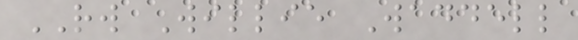RW Willie Waddell
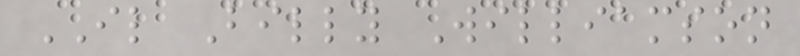IL Billy Williamson
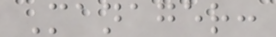Manager:
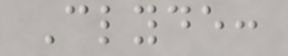Clyde:
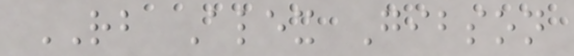RB Alex Gibson
